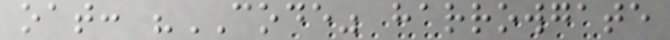oat: "CODE" harrowgate
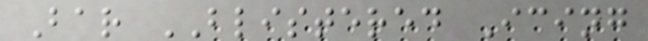Bar BLISTERED Icing
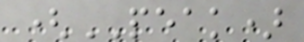(PEAK)
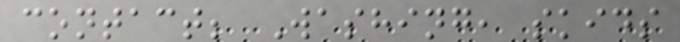contact; Washing, skids
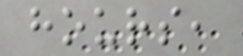hours,
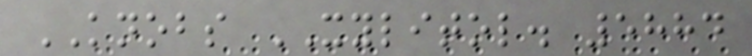KNOBS XYLITOL. 5884
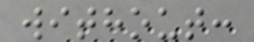without:
